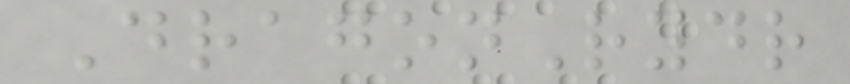DragonRydr
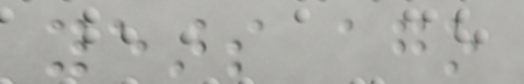years ago
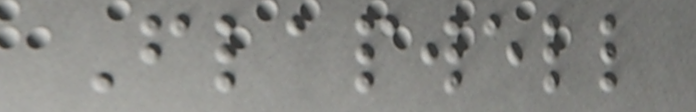Flapwell
